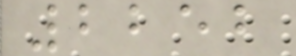2252
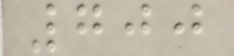700
